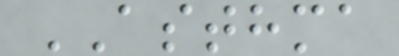ASTHMA
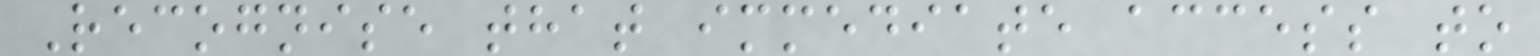Recognise that immediate access to
